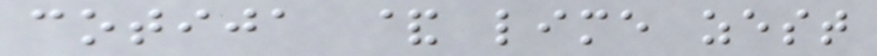cotija & lime zest
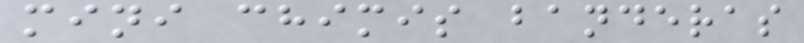mini chimis banderas
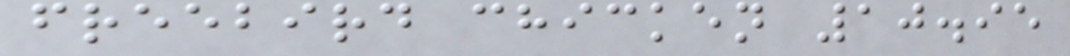freebird chicken 10.95
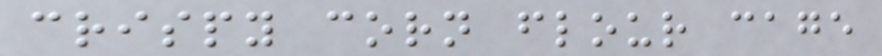crispy corn flour cage
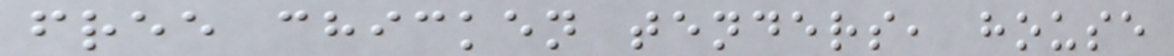free chicken tenders, house
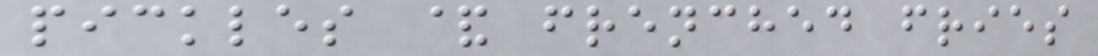pickles & frenched fries
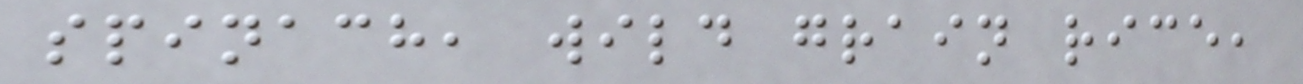spinach, wild grain rice,
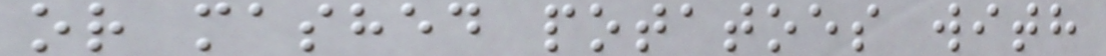or mashed potatoes with
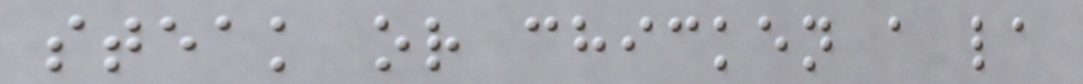steak or chicken a la
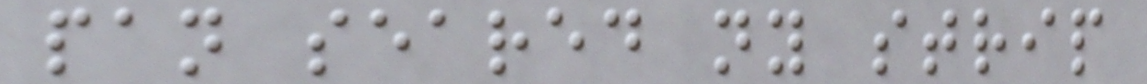pan seared ny strip
